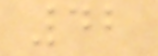42
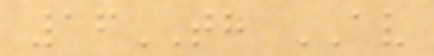16TH AV
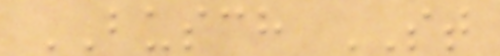BUSCH ST
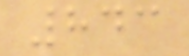843
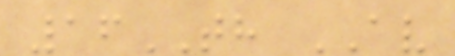16TH AV
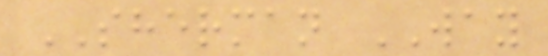SHERMAN WAY
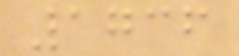1736
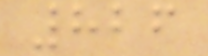826
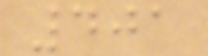401
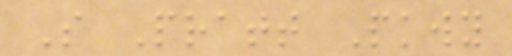S Pratt Pkwy
